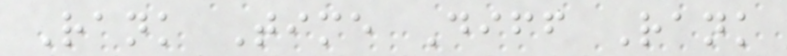Rank Time Diff Rank
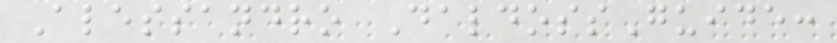Alessandro DaldossGuide:
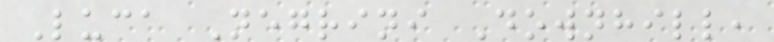Luca Negrini Downhill,
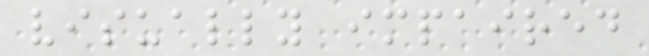visually impaired
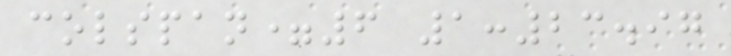colspan=6 1:23.97
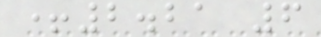+2.21 6
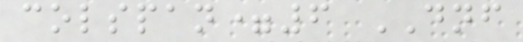colspan=6 DNF
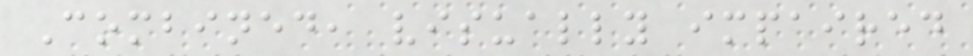Combined, visually impaired
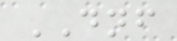DNF
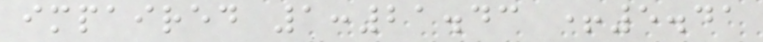impaired 1:21.43 +5.41
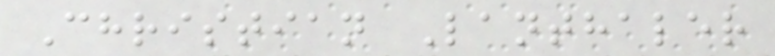Christian Lanthaler
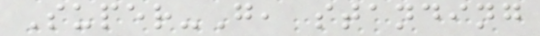Super-G, standing
